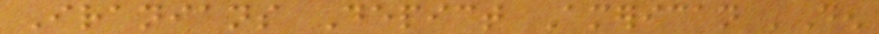Iranians Depict American 'Den
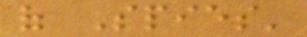of Spies'
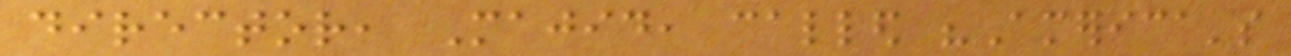director, Majid, called "America's
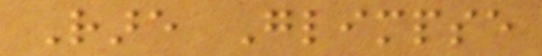Rare Glimpse
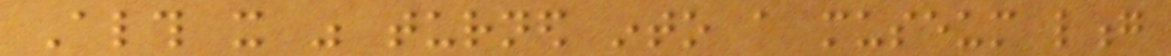Although it was turned into a museum long
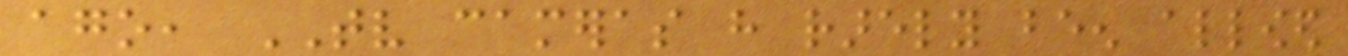ago, TV cameras have rarely been allowed
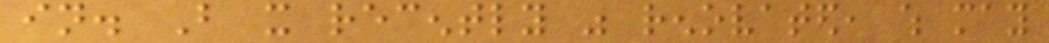in. But it recently was renovated, which may
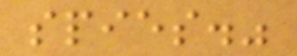spies."
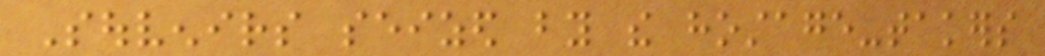Souvenirs seized by the hostage-takers
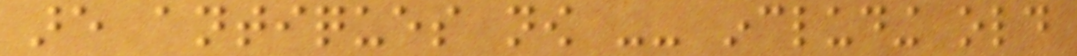are antiques now -- including old
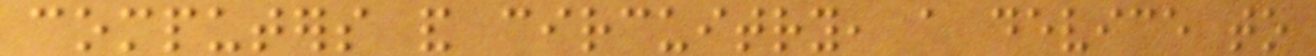computers and circuitry, a device to
